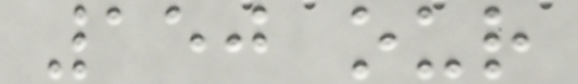150 our
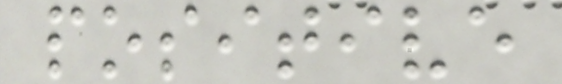positive
